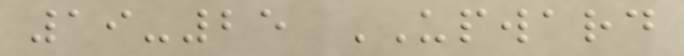19-25 UPWARD
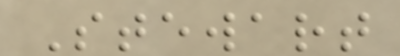Stewart
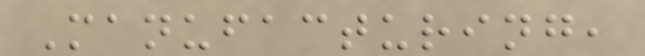Manufacturing,
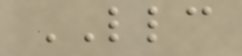LLC
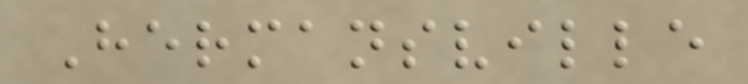Hermansville
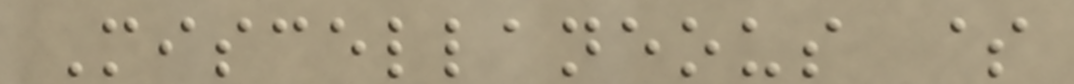Miscellaneous $
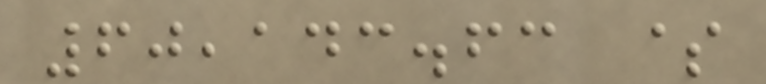60,143.63 $
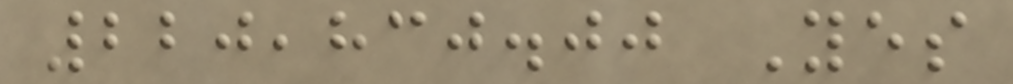220,830.00 Yes
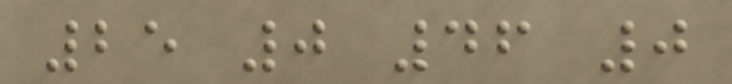25 0 46 0
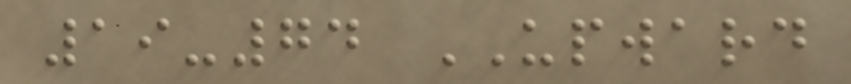19-74 UPWARD
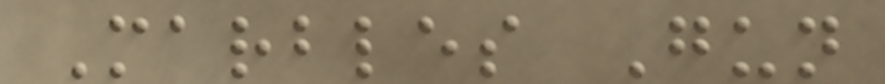Marbles Gun
